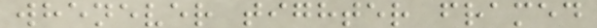whenever tighter framed
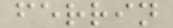ferrin
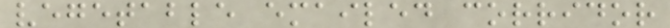vegetable emailed corridor
